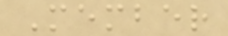Member
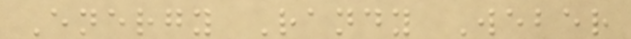Energy Randy Weber
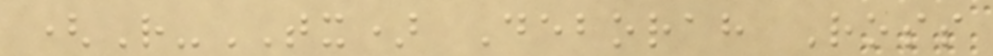(R-TX) Deborah Ross
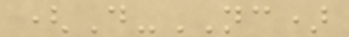(D-NC)
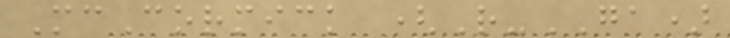McCormick (R-GA)
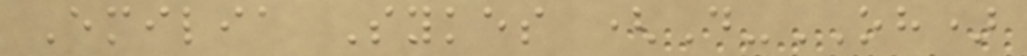Emilia Sykes (D-OH)
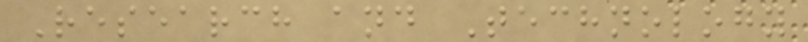Research and Technology
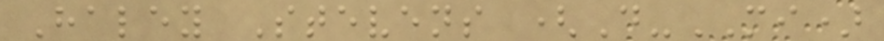Haley Stevens (D-MI)
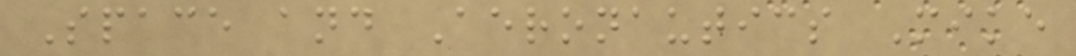Space and Aeronautics Mike
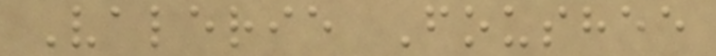Valerie Foushee
